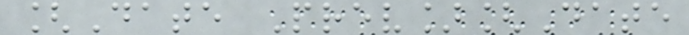[Date Prev][Date
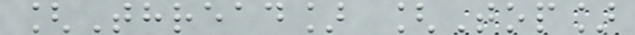[Thread] [Top]
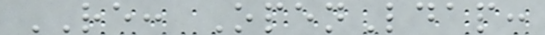RE: OpenLdap:
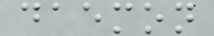daemon
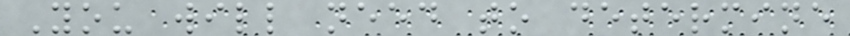You will need to determine
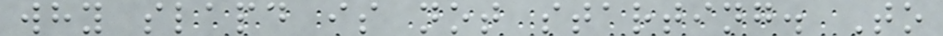why slapd is not starting. To
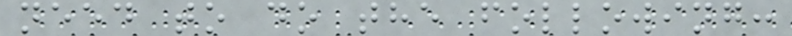need to do the following:
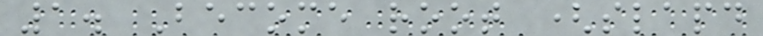1. Become root (slapd
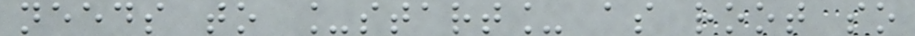needs to _start_ as root so
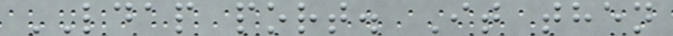LDAP port. It then
